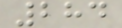284
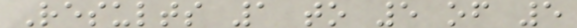Results 1 to 5 of 5
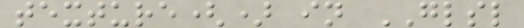texture() in GLSL
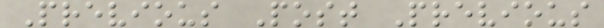Previous Post Previous
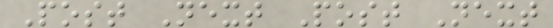Post Next Post Next
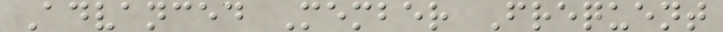Advanced Member Frequent
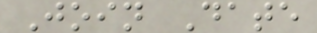Join Date
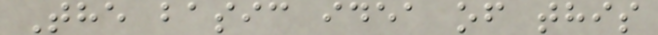The basic idea of this
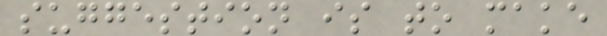suggestion is to make
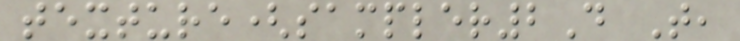texture(sampler2D T,
